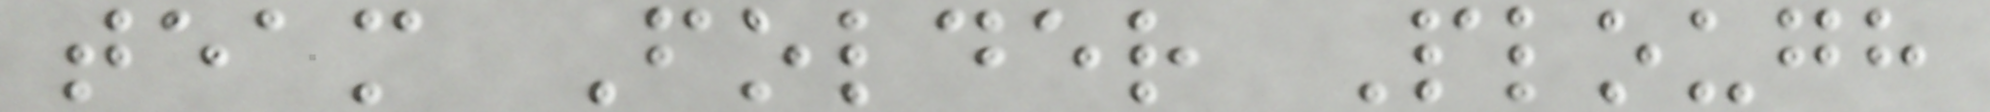team Folder Plough
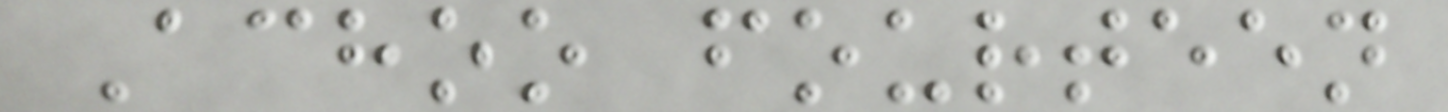Achoo fourteen
